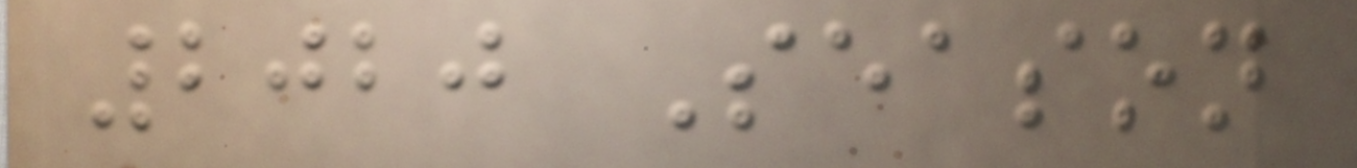2020 Season
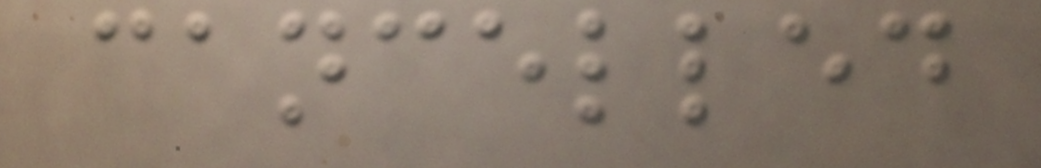cancelled
